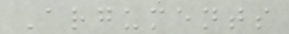Arguments
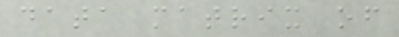data matrix of
